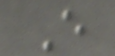E
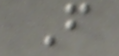F
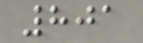801
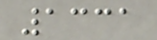1331
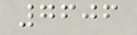7606
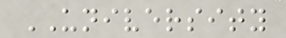UNIVERSITY
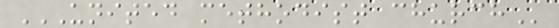UNITED METHODIST CHURCH
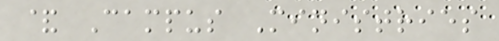& Campus Ministries
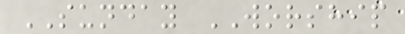SUNDAY WORSHIP
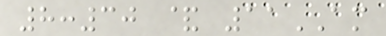8:30 & 11AM
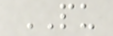PU
